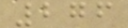276
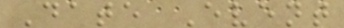Date Event
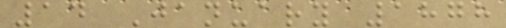14 January 1878
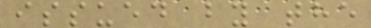issued by the
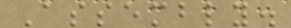Assembly.
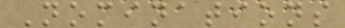Nominations
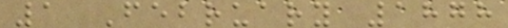1 February 1878
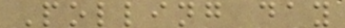Polling day
